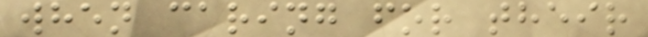when caring for their
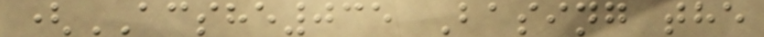(ACSHE035 Basing the
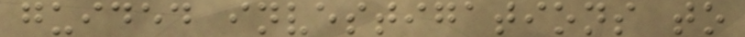guided investigations to
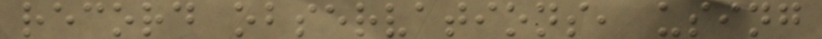record observations, using
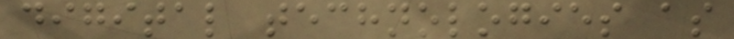digital technologies as
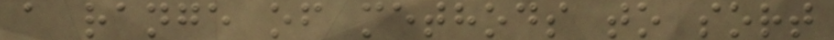a range of methods to sort
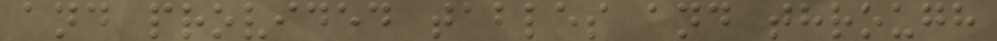and provided tables and through
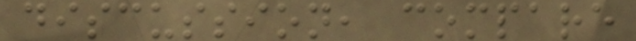discussion, compare
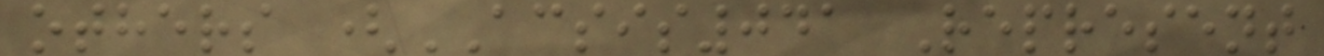others (ACSIS041 Represent
